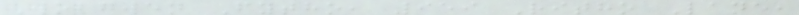Wobgwen Fytho, 959 Ritho Lane,
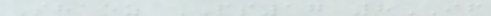Shaoz PS17 8IF
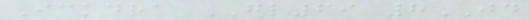Ickdra GL69 8JD
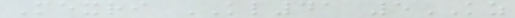Mexri KL41 5KZ
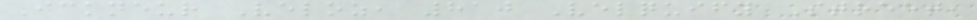Ickneur Veloz, 810 Velquify Street,
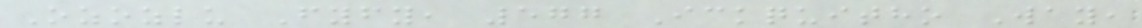Ozozlu Fyfy, 577 Ickquitho Way,
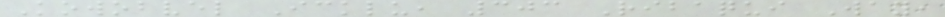Kowobvel Icklu, 303 Ribaqui Way,
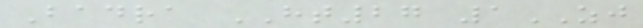Badra HT27 1ZJ
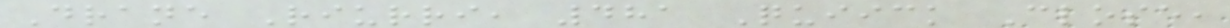Drane Riurri, 481 Quiick Close,
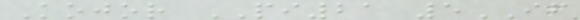Kojor PI21 5IF
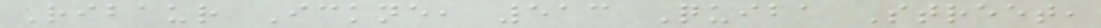Ribaur Ickne, 513 Quiba Street,
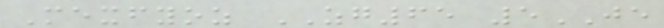Mexfyoz ZG65 5JE
